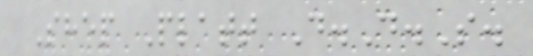Shep Platt D.D.S.
